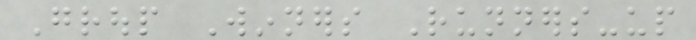Group Winners Runners-up
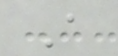A
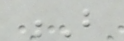B
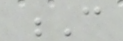C
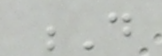D
